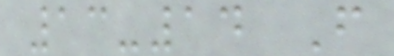13-14 F
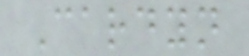Cardyn
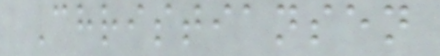Christiansen
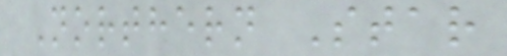Northern Star
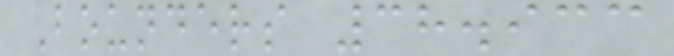Bounders 38.933
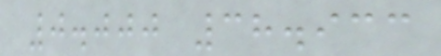0.000 38.933
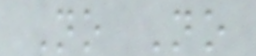No No
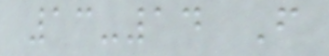13-14 F
